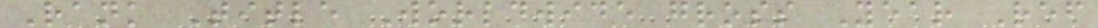Rank Title Worldwide gross Year Ref
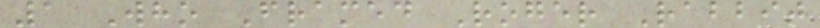1 Who Framed Roger Rabbit
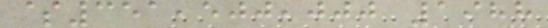$351,500,000 1988
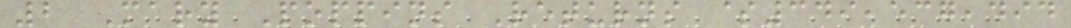2 Mary Poppins Returns $349,537,494
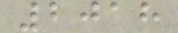2018
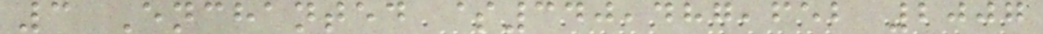3 Enchanted $340,487,652 2007
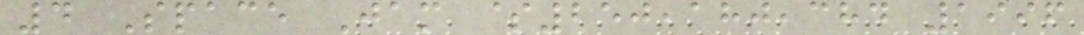4 Space Jam $250,180,384 1996
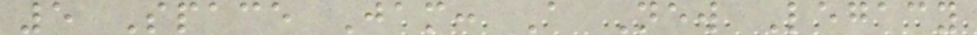5 Space Jam: A New Legacy
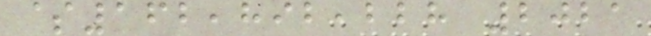$162,892,228 2021
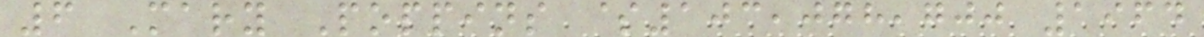6 Mary Poppins $103,078,700 1964
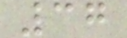37
